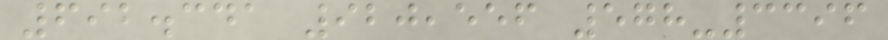692.341 920,556 578-3396
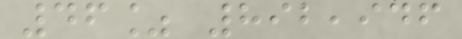46% 892,946
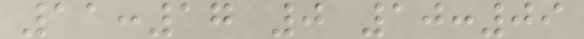11:17 0 10:09
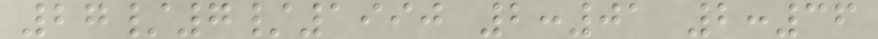27/7/1990 2:01 2:36
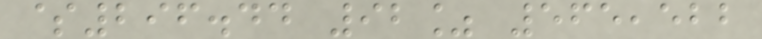$296.44 92% 565,522
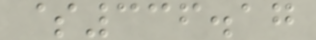$336.17
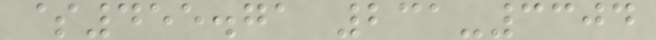$455.71 231-3304
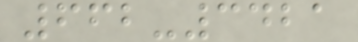662-3421
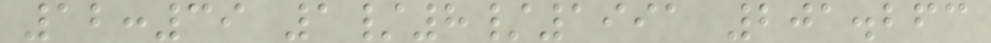12:39 1/8/1991 201.263
